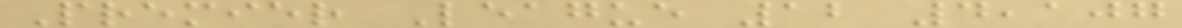Premier League 12 4,107
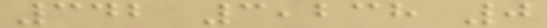342 3,238 0
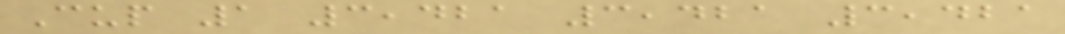Cup 1 3,421 3,421 3,421
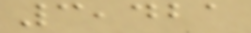3,421
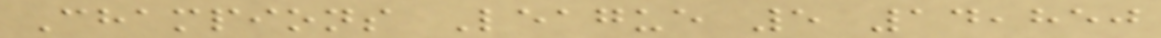Champions League 5 14,850
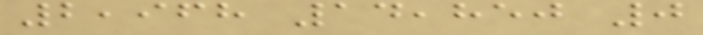2,968 14,850 0
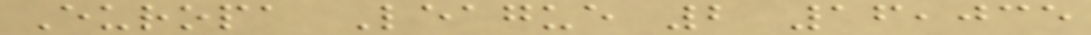Europa League 2 16,035
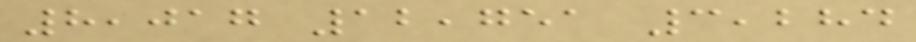8,017 12,751 3,284
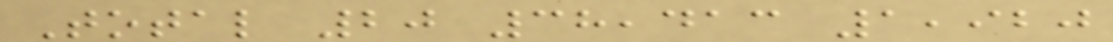Total 20 38,413 1,920
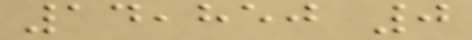14,850 0
